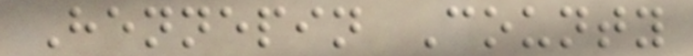Hennepin County
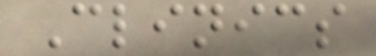Clinics
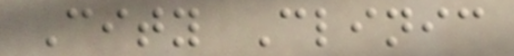City Clinic
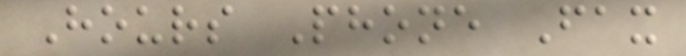Hours Phone Fax
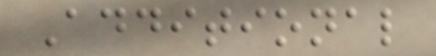Additional
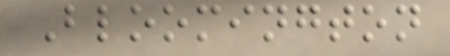Bloomington
